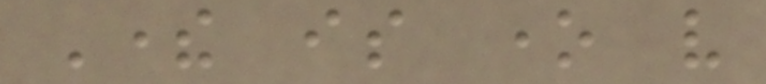There is one very
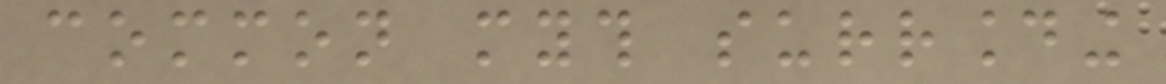common myth surrounding
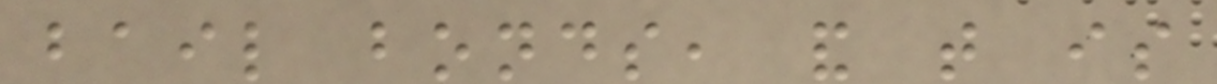bail bonds, and that is
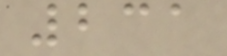231
